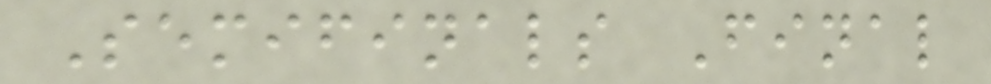Semifinals Final
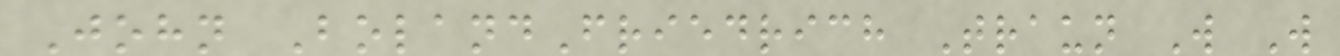John BolandFriedrich Traun W W
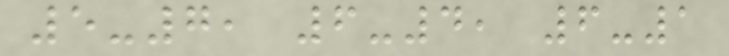5-7, 6-4, 6-1
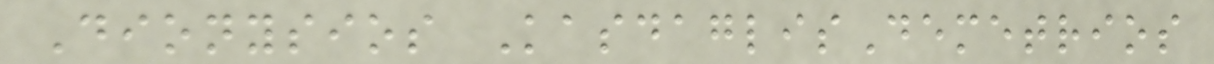Dionysios KasdaglisDemetrios
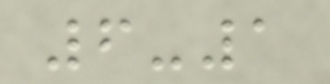6-1
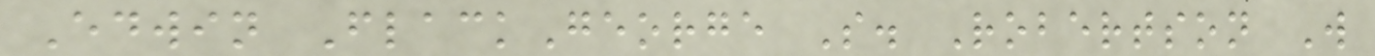Edwin FlackGeorge S. Robertson W
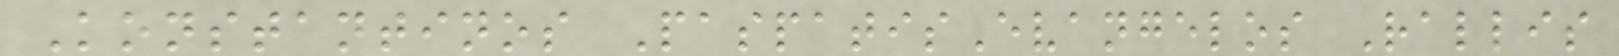Konstantinos PaspatisEvangelos Rallis
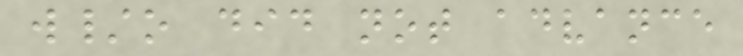w/o did not advance
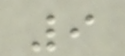9
